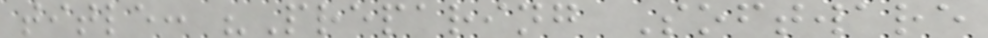title: "Preparing Software
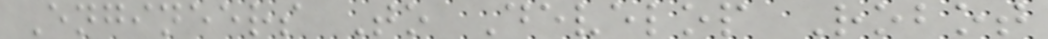Engineers To Develop Robot
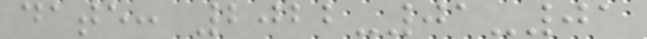date: 2022-01-01
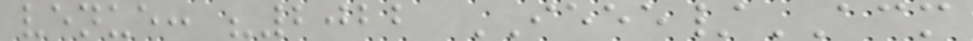venue: "2022 IEEE/ACM
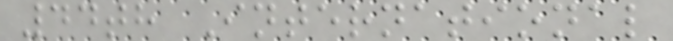44th International
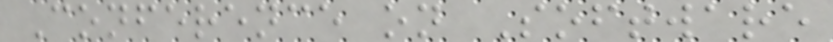Conference on Software
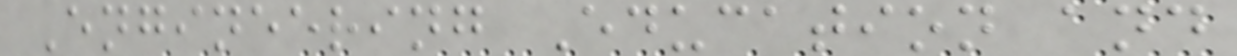Engineering Education and
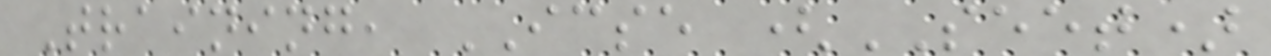Training, ICSE (SEET)
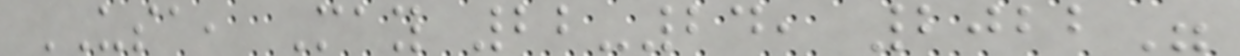USA, May 22-24, 2022"
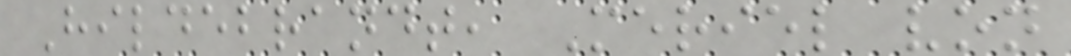Hildebrandt, Meriel von
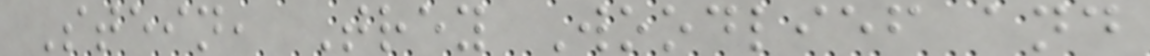Stein, Trey Woodlief and
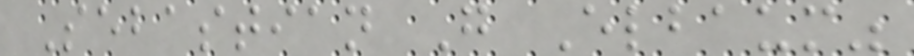Sebastian G Elbaum"
